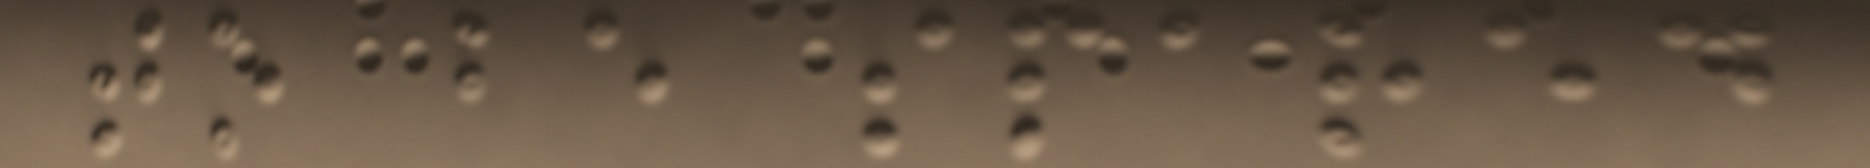to be spared
